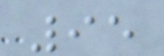95
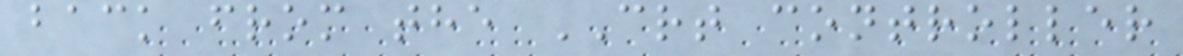back from the CRT controller
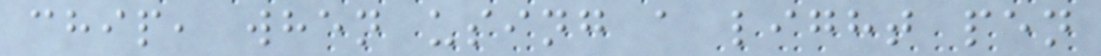chip, when using a light pen
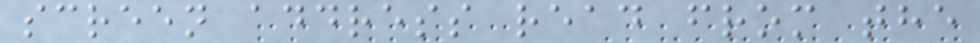screen address read from the
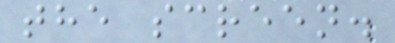the screen.
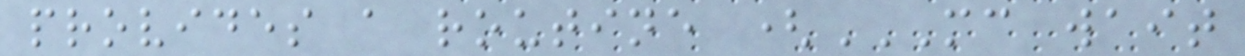provides a routine (MC WAIT
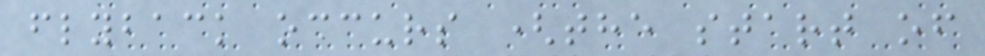flyback occurs (the start of
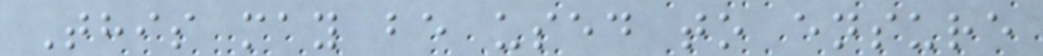This may be used to ensure
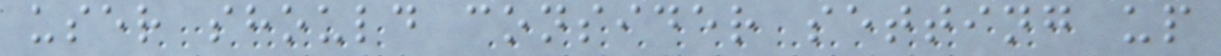user should consider setting up
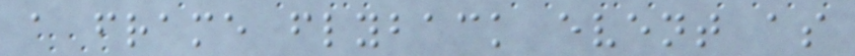a frame flyback event as
